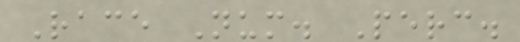Race Num. Perc.
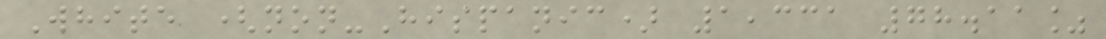White (non-Hispanic) 1,331 78.11%
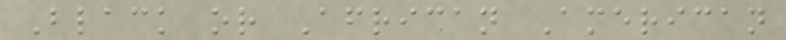Black or African American
